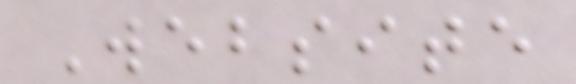Website
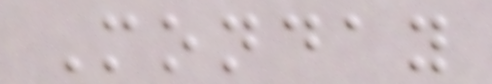Monday
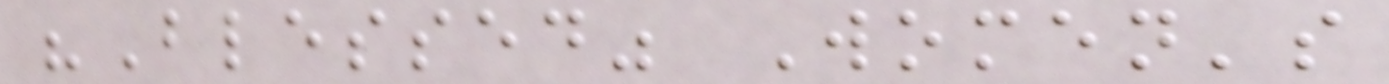"Blessed" Women's
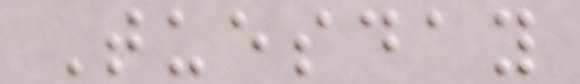Tuesday
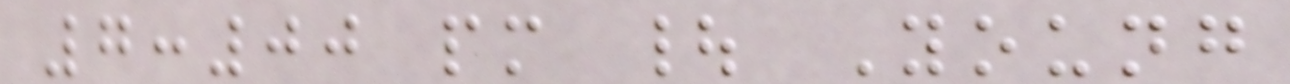7:00 pm | Young
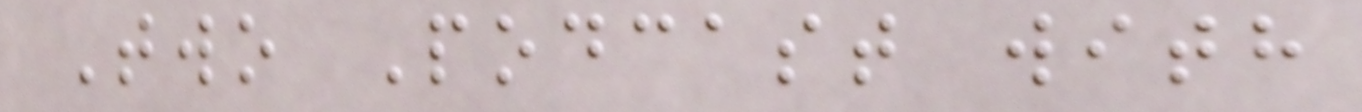Two Podcast with
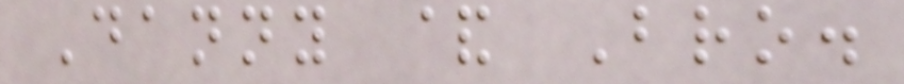Danny & Bro.
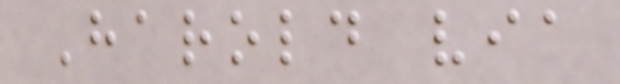Harold via
